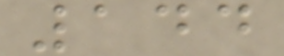144
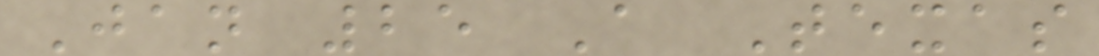Jan 25 A Texas
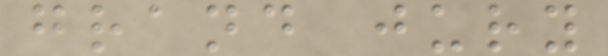grand jury
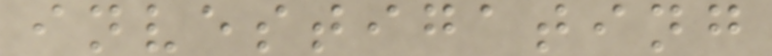investigating
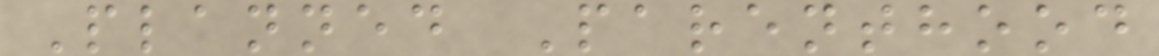Planned Parenthood
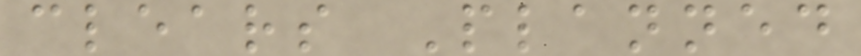clears Planned
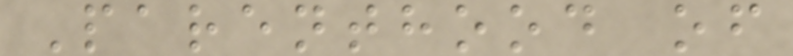Parenthood of
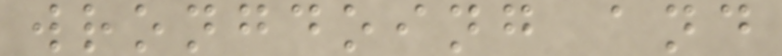wrongdoing and
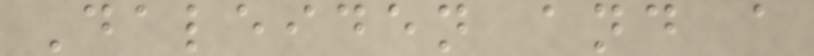Daleiden and a
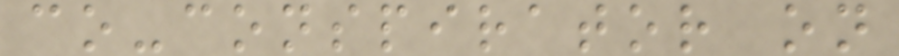co-conspirator on
